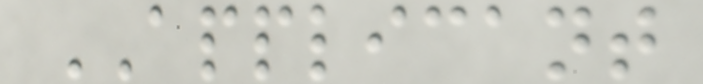APPLICANT
